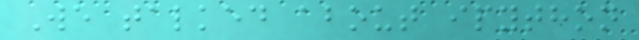We talked about ipython
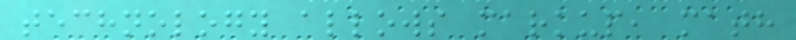technology allows markup, math
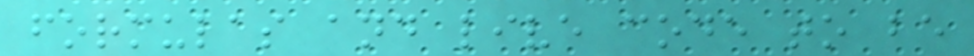formulas and live code to be
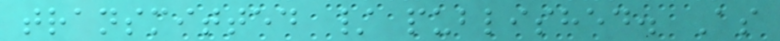transmitted / published. As
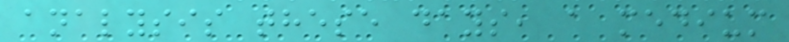analysis these days, a medium
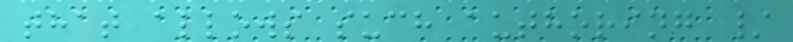that allows such authoring /
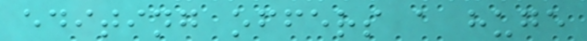editing offers a huge
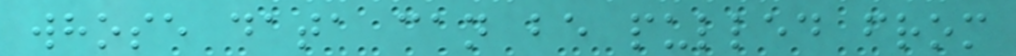whose data can be pulled from
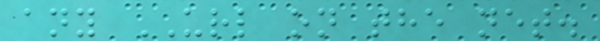any URL on the net.
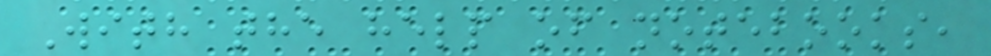With the help of notebooks,
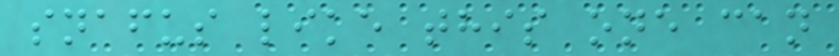snafus like this one can
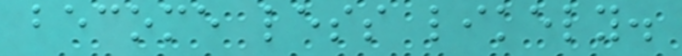become less likely.
